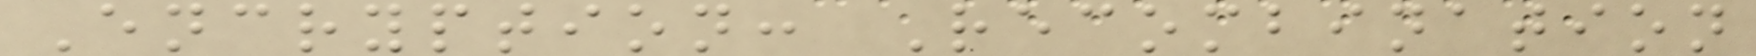Encryption: Recombination
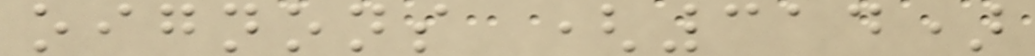oignons (314)
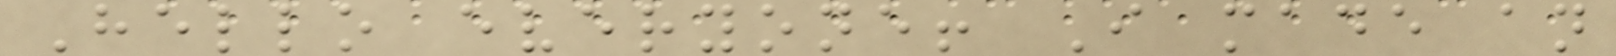Hello everyone! I made an
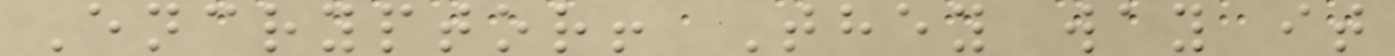Encryptor! They way it
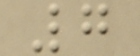7
